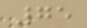75
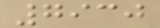7930
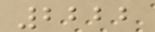2222
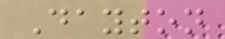Dayton
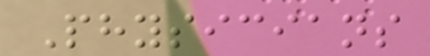Physicians
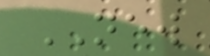NEW
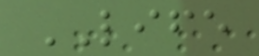LIFE
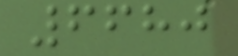6680
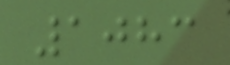1083
